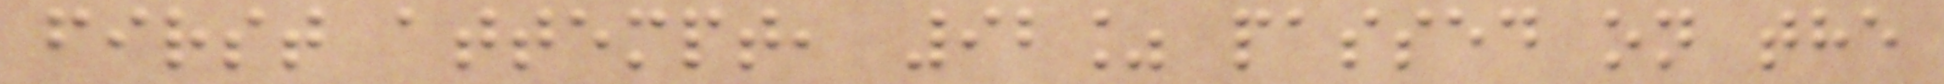first attempt, 92% passed on the
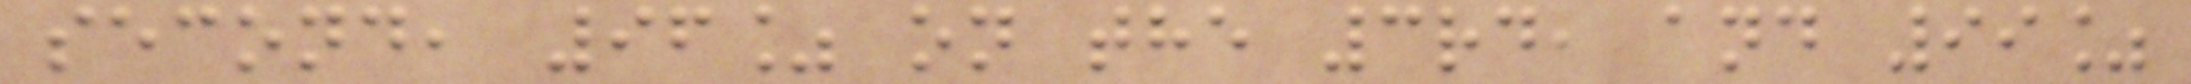second, 96% on the 3rd, and 99%
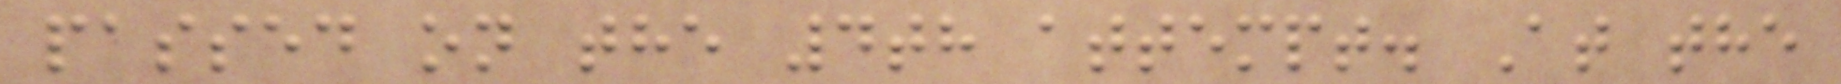passed on the 4th attempt. At the
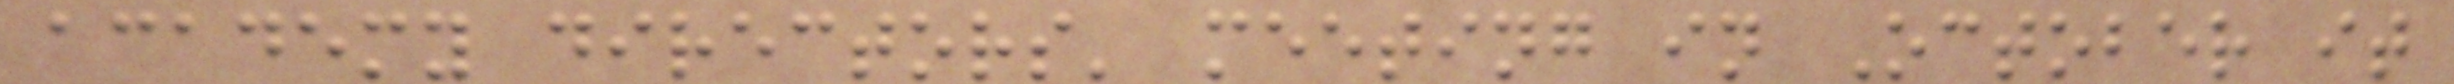academy directors' meeting in October it
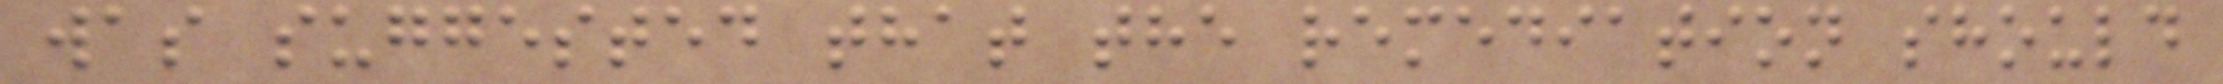was suggested that the remediation should
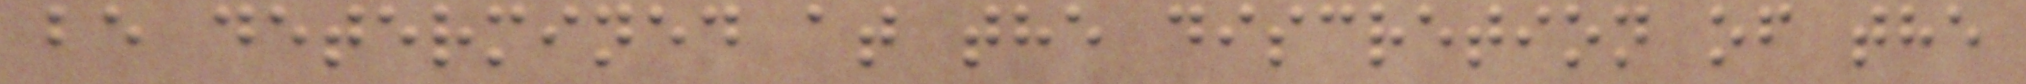be determined at the discretion of the
